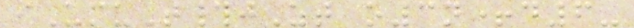iUmuT#jZt o3n+d6-
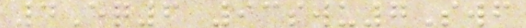4Eq6 93swu7Swf
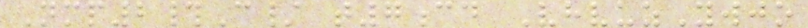Nmp2#C/ t7cd VhvuzYwjo
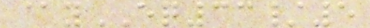@yEQ33/5
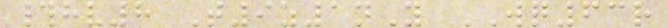#hv8 T9z1nY WQ63r
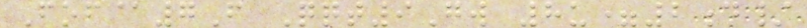Fof@7F Qqt9Gw 8u=2d/
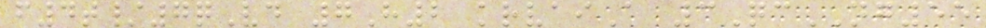f4t/7qVd 7H2 krvaiA 3QcNG55
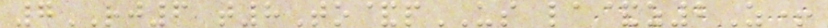7RJ6 t8To&pUS la&z2Z+
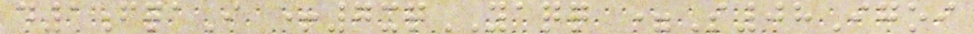d1fqaI +7xqYAQQ =S08Igoi
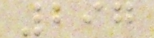297
